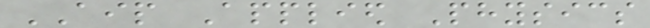AIP Applied Physics
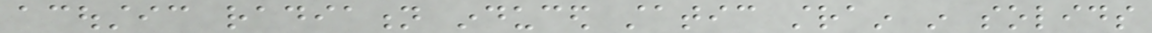acoustic radiation induced static strain in solids
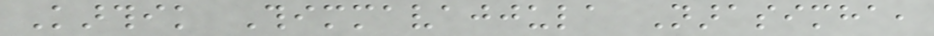Karthik Thimmavajjula Narasimha,
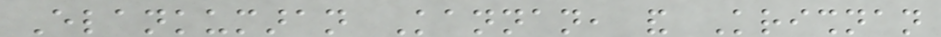Elankumaran Kannan, and Krishnan
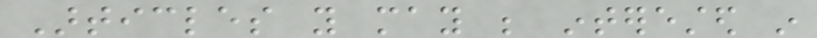Articles you may be interested in
